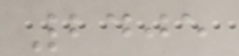2405
